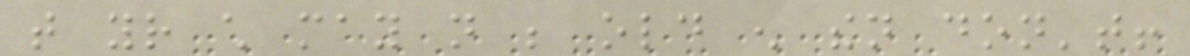that your child may not be old enough then don't!
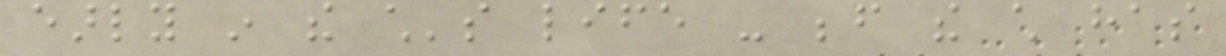early in the child's life - before the child has
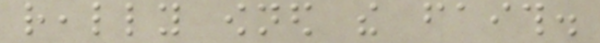really owned the faith.
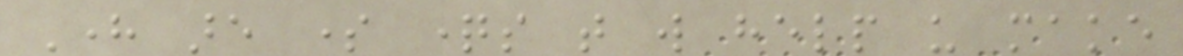Here are some questions that will help us make
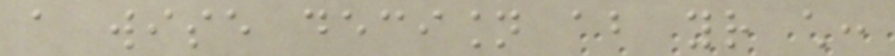a wise decision about your child:
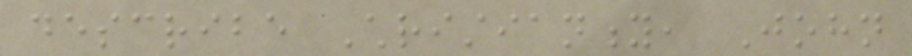describe Christianity, John
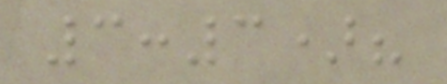3:3)?
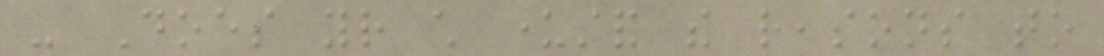- Does your child understand the reasons to
